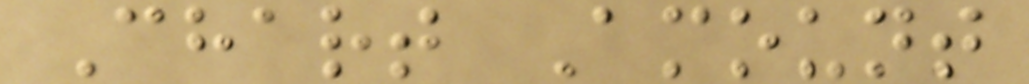Chart Amount
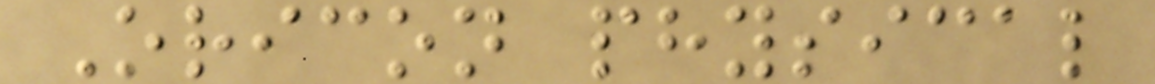Oricon physical
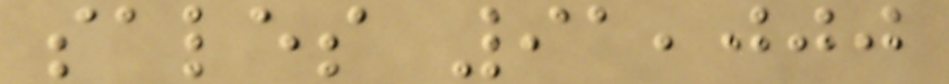sales 91,000
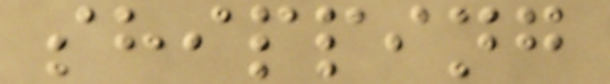shipping
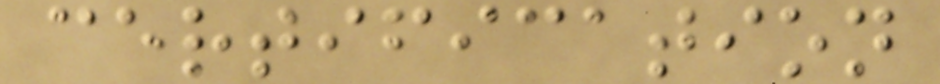certification
